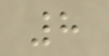8
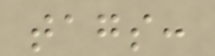tags:
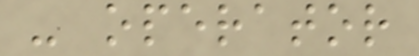- operator
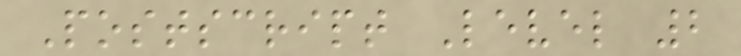Postscript Level 2
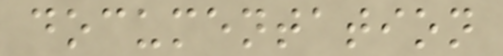documentation
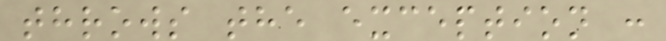throws the exception :
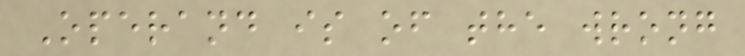Operand is of the wrong
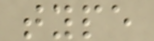type
